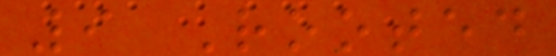9 Rooted
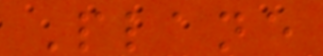Plane
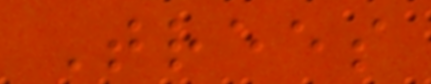Trees
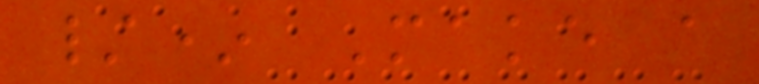/* Make a
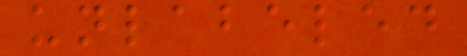unlabeled
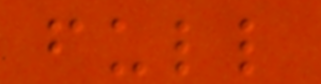full
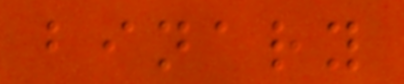binary
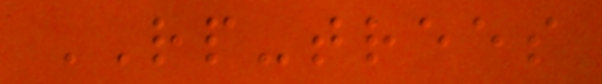RP-trees
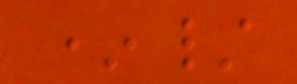*/
